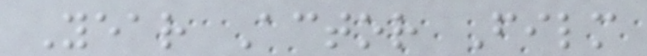Year Actor Film
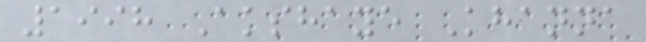1998 Akshaye Khanna
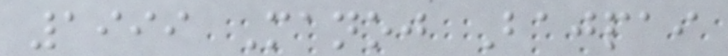1999 Manoj Bajpai
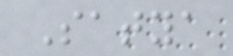Satya
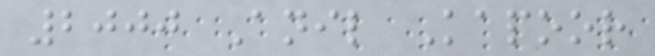2000 Anil Kapoor
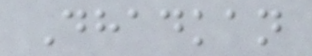Dhadkan
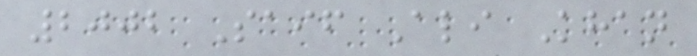2002 Saif Ali Khan
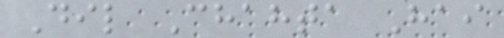Dil Chahta Hai
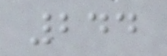244
